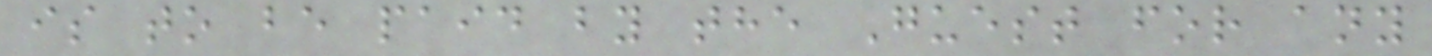is to be paid by the Guest for any
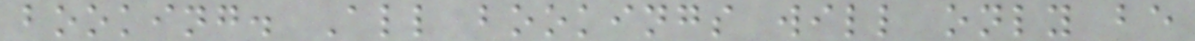booking. All bookings will only be
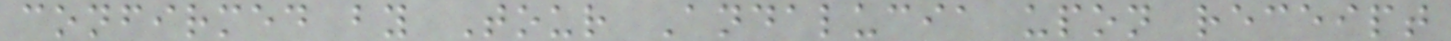confirmed by Tour Andalucia upon receipt
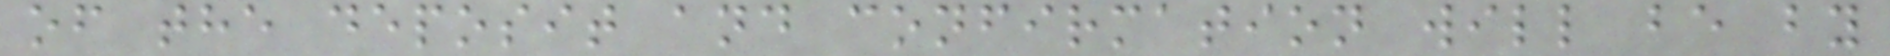of the deposit and confirmation will be by
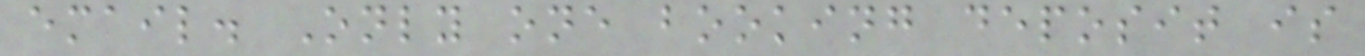email. Only one booking deposit is
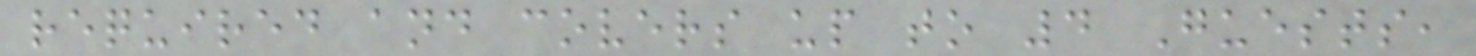required and covers up to 4 Guests,
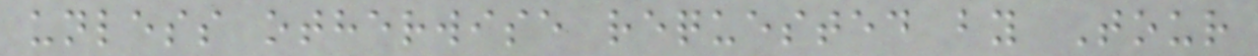unless otherwise requested by Tour
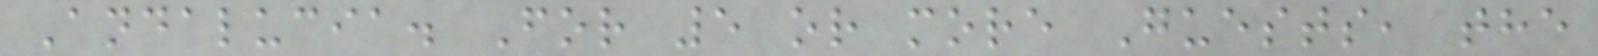Andalucia. For 5 or more Guests, the
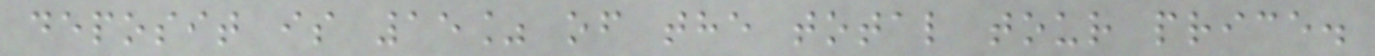deposit is 15% of the total tour price.
